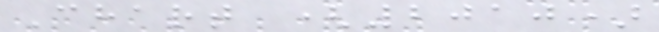Chart (2010)
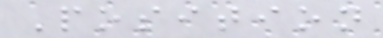Position
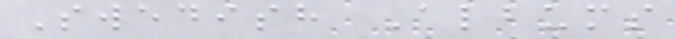Swedish Albums
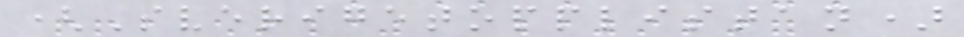(Sverigetopplistan)
